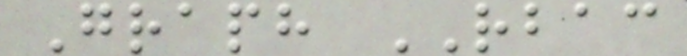Graph RBAC
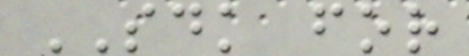SDK for
